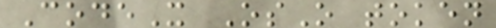CodeX OsO token
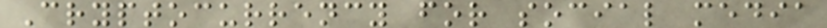Cryptocurrency for social media
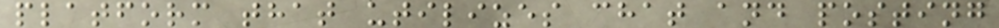platform that utilizes chat and posting
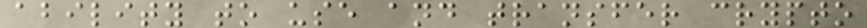ability to use and transfer crypto
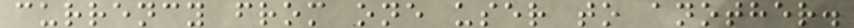currency from one user to another.
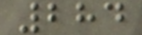284
